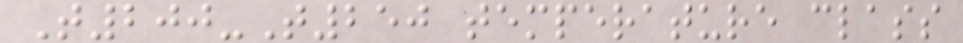T200-T250 temperature class
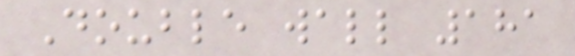Double wall 181
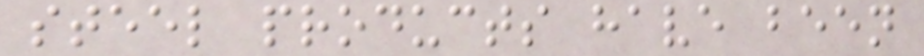steel products have been
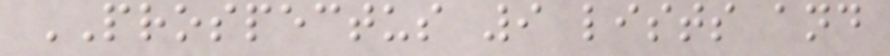PROSPECTUS 9 lists and
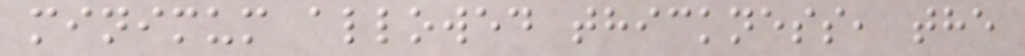minimum allowed thickness, the
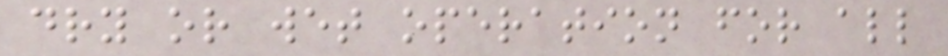dry or wet operation for all
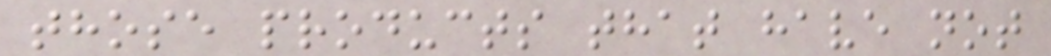those products that have not
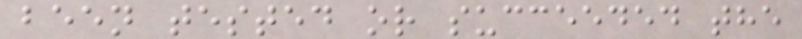been tested or succeeded the
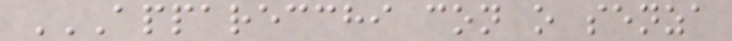APPARECCHI CON O SENZA
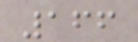166
